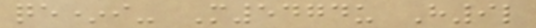qe*i- M5474u H9l
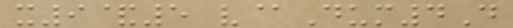x9&5 v@Dum4D
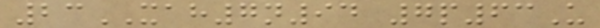23XAH7n94 7p63U
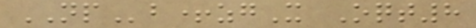NPb+zgX Oqt8
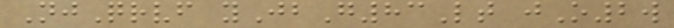NjQrvf yJbG83Lt jO2w
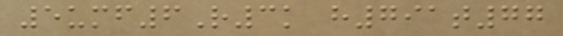5umf6R3k h791t77
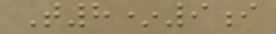T8*9i
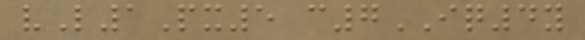vL1Px5 c7IQ4y
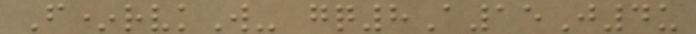F*rvkW- gq8A15J4u
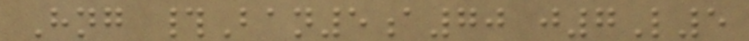Hng #Ban5a70 j7L5
